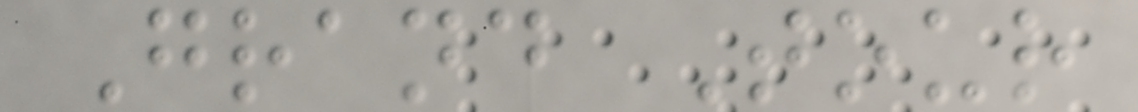Grand Tour
